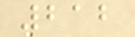212
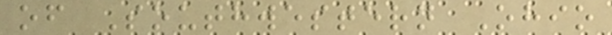of Southwestern Ohio
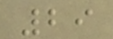29
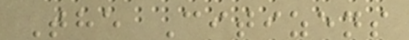The Citizens
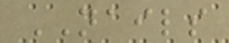NAILS
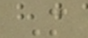M
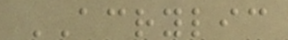ACRYLIC
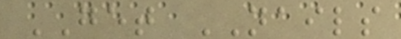GET NAILS
